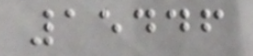15446
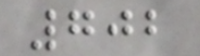702
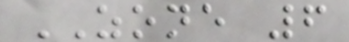ZONE 6
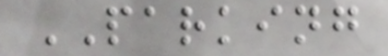PARKING
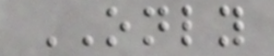ONLY
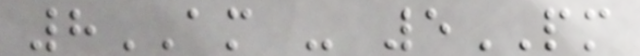8AM - 5PM
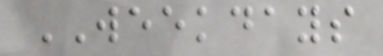WEEKDAYS
